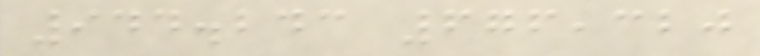944.243 676,320
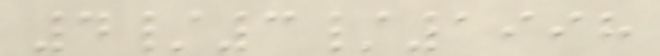4/3/1998
